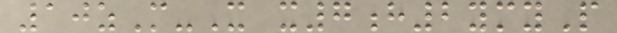10zM-X x7h2ymyP
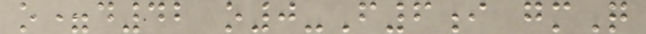o=d42 o0-F6i gmQ
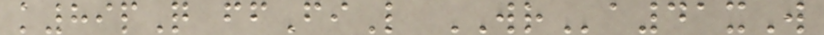k89pQ ffFiL WRa41xW
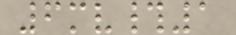6mv#1
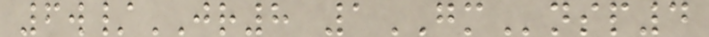6w/JR8 1GMnsp4
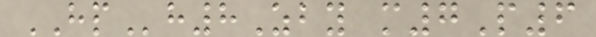HPh8Zby m7P6
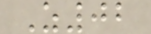Z02
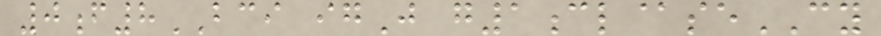0f8BCI igJ g1cl@seCY
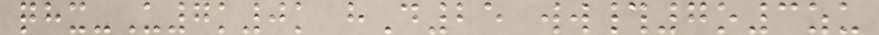qhx-U7k0k hD25 ww#7o3zu
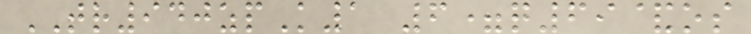TR940zpK1 6=q69&os
